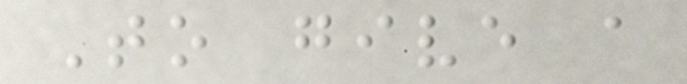To give a
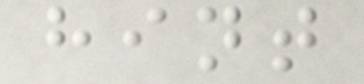hint
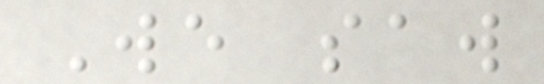We saw
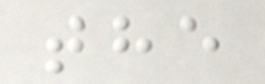the
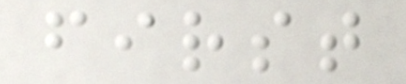first
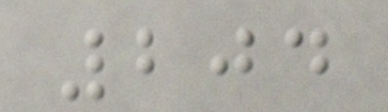204
